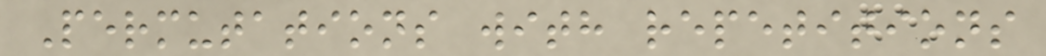Permutations with repetitions
